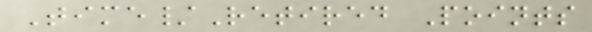Time/Retired Points
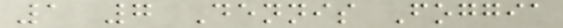1 7 Dennis Foggia
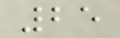25
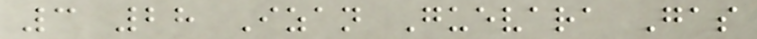3 28 Izan Guevara Gas
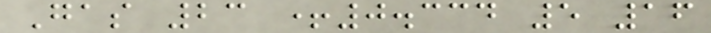Gas 23 +0.334 5 16
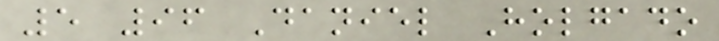5 96 Daniel Holgado
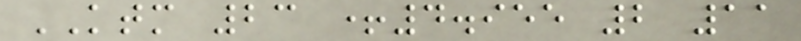KTM 23 +4.955 2 11
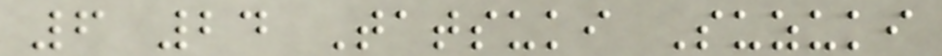6 24 Tatsuki Suzuki
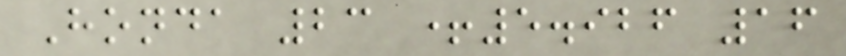Honda 23 +5.926 16
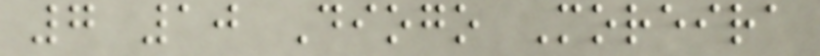7 10 Diogo Moreira
